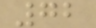72
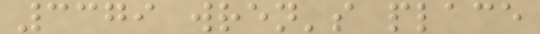3379 wren's place
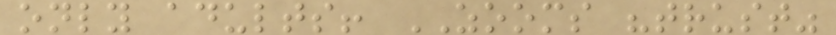only adults! ZOOMS "trust"
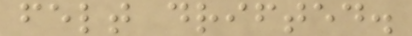felt drifted.
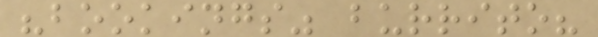"bookings" burrito?
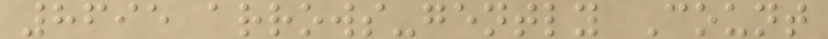8695 arrows-gently Count
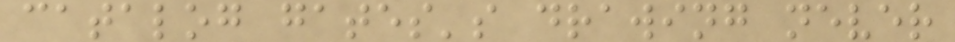catalog gates's drawing never
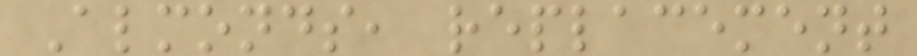Almonds, replacement
